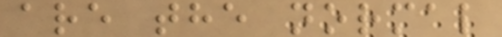are the normal
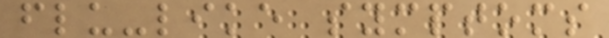flu-like symptoms
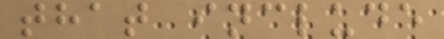that include
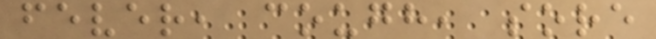fever, cough, sore
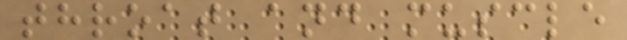throat and muscle
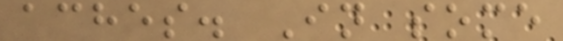aches. In some
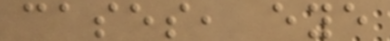cases, eye
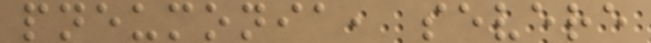pneumonia, severe
